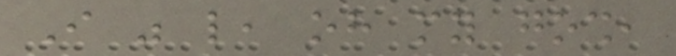I was like, oh my gosh,
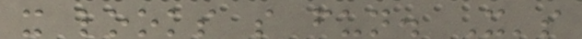it looks so fun. It's
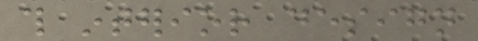this interior design
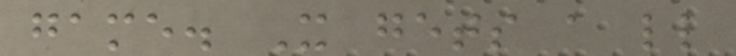game. It gets a little
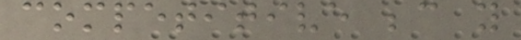competitive because you
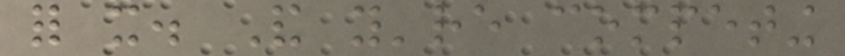for it. And you're competing
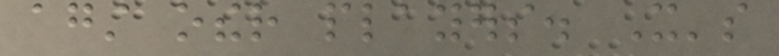against other players. It's
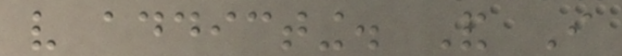very addicting. And I
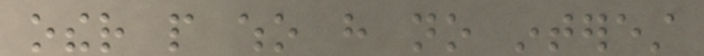other people who have no interest
